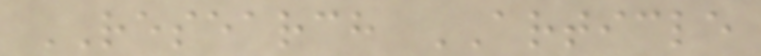RESEARCH ARTICLE
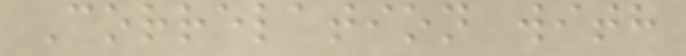Correlation with
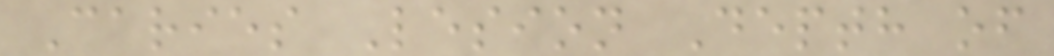Caries Lesion Depth of
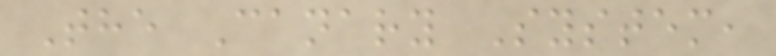The Canary System,
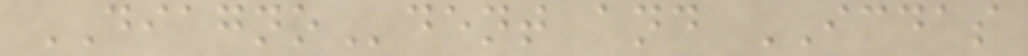DIAGNOdent and ICDAS
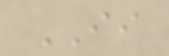II
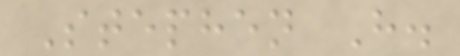Stephen H.
